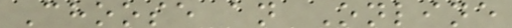Choose an Online
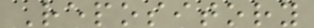Repository
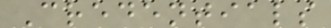Credentials
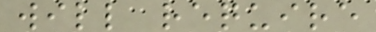will require
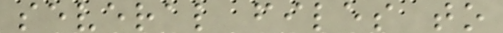several files to
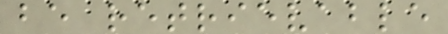be retrievable
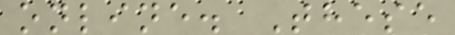online. These
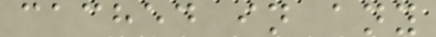cached in any
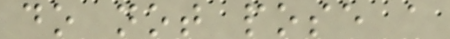do not pose a
